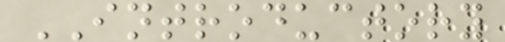INTRODUCTORY
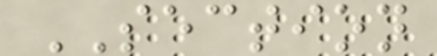SECTION
